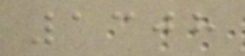1308
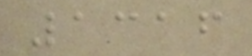1316
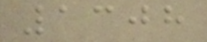1308
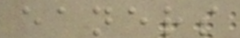eaners
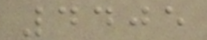4405
